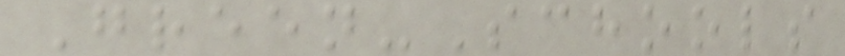Green-Schools
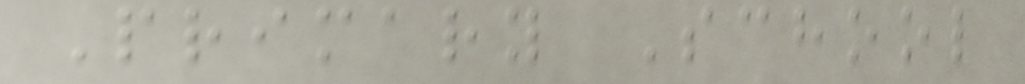Primary School
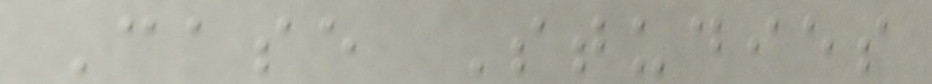Case Studies
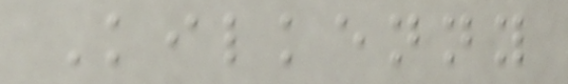Kilkenny
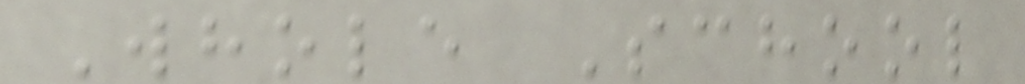Whole School
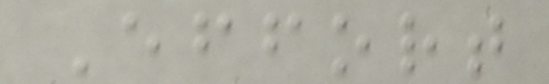Effort
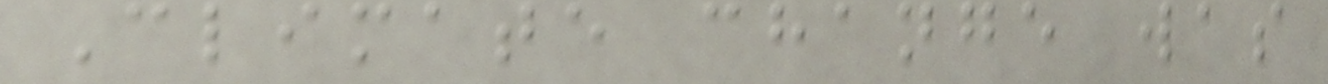Climate change was
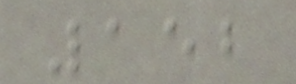152
